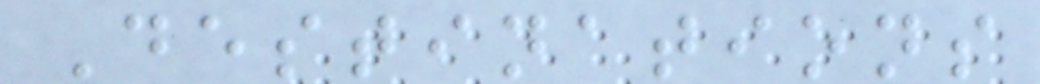Destinations
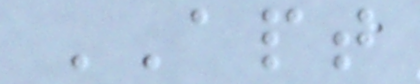APT
